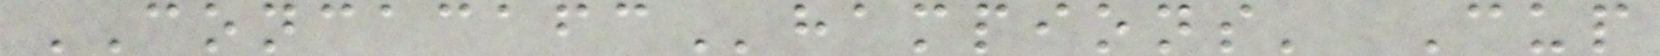CONCACAFChampions' Cup
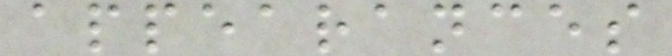appearances
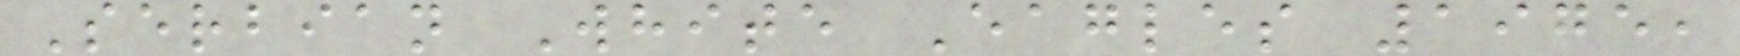Serbian White Eagles 1975,
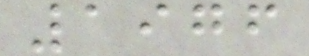1976
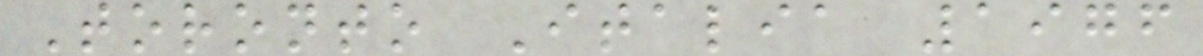Toronto Italia 1976
